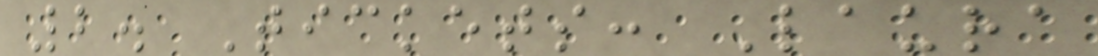2. Tickets: Laura
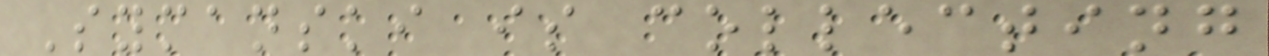Symanski is collecting
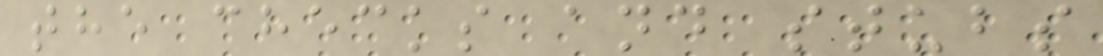the checks and stubs
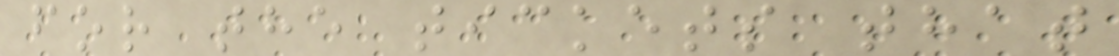for the tickets that
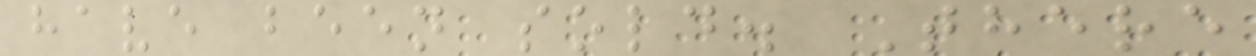have been sold. There
